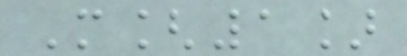M[1]
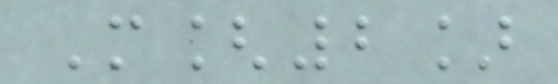M[2]
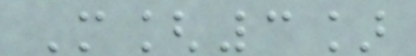M[3]
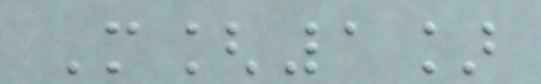M[1]
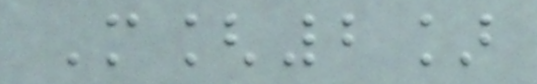M[2]
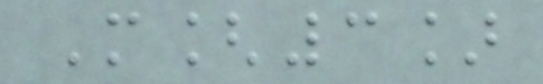M[3]
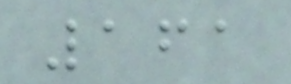161
